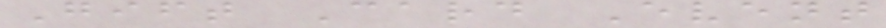Gift Card Event
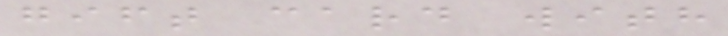gift card with
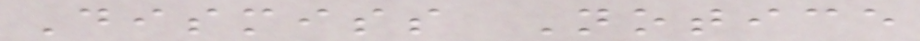Dismiss Notice
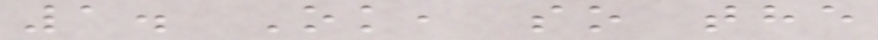1. Ok, so the
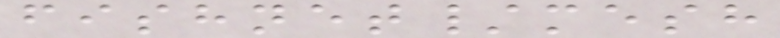fishnet/mesh
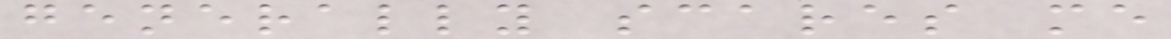generally scares me
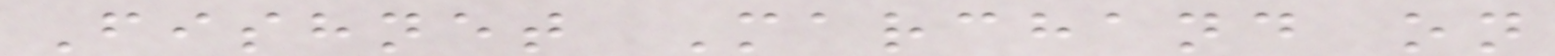Fishnet Marchand on
